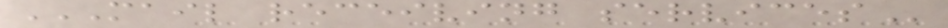MAIL RECEIVING SERVICES
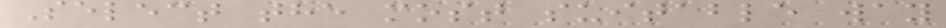Select the most suitable way
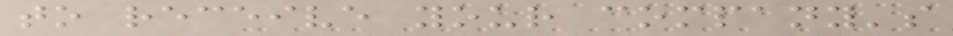to receive your company's
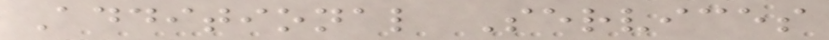Additional Services
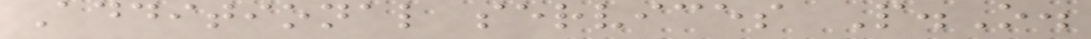Additional services P.O.
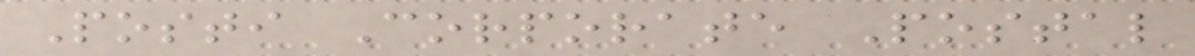Posti Corporate Postal
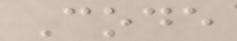Code
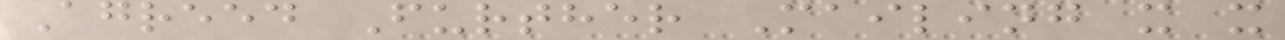Agreed Further Mailing x x
